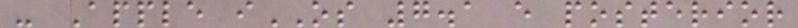- Apple iOS 7.1 e posterior
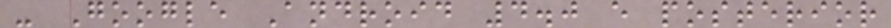- Google Android 4.0 e posterior
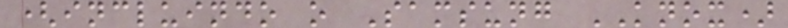(incluindo o Samsung KNOX)
